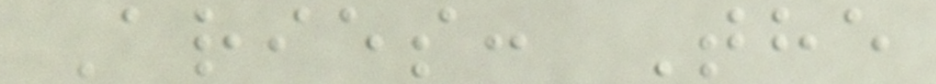Aries: The
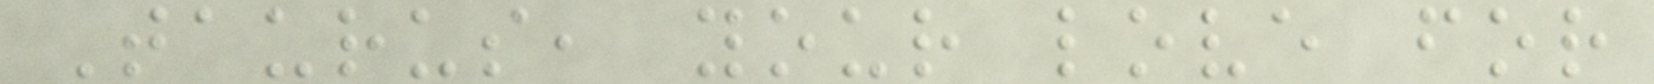Taurus, your love for
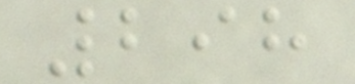298
